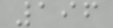196
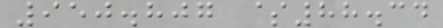950.807 $88.34
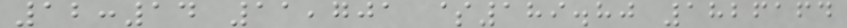12:14 11,701 $189.80 1826164
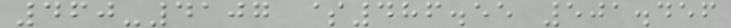460-4107 $486.55 501.456
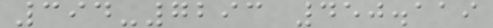394-7293 450.119
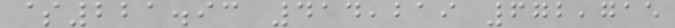$221.93 414,219 672,715
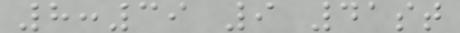8:39 9 41st
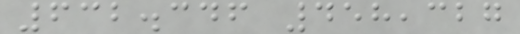632.346 458,327
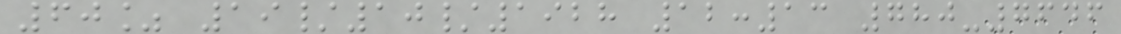60% 19/10/1928 12:13 780-7646
